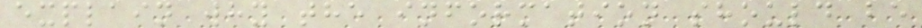explain why the information should be
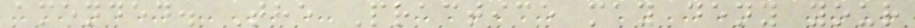amended. The Practice may deny your
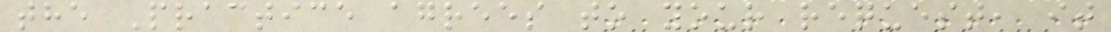the Practice agrees to your request, it
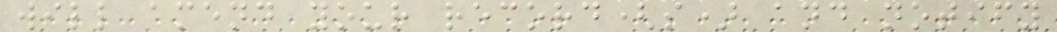will amend your record(s) and notify
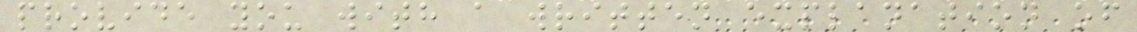provide you with a written explanation of
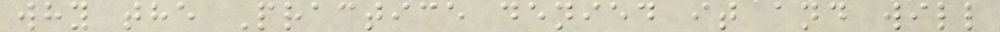why the Practice denied it and will
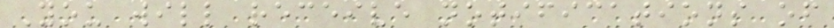You will receive notifications of
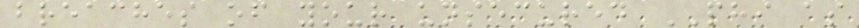breaches of your unsecured PHI as
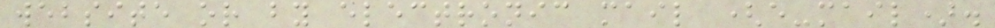website or by electronic mail (e-mail).
